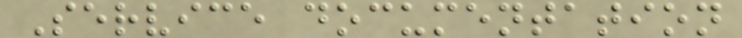Service documentation
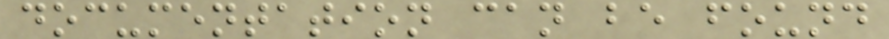documentation can be found
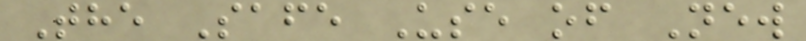The Safe Use of New
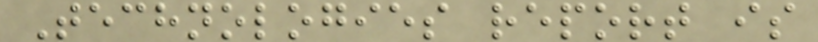Technologies report is
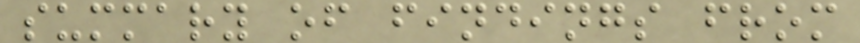summary of findings from
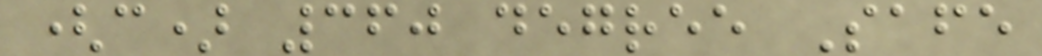(c) 360 degree Safe
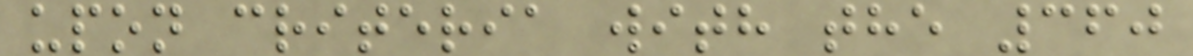upon criteria with the 360
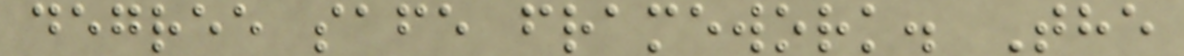degree safe framework. The
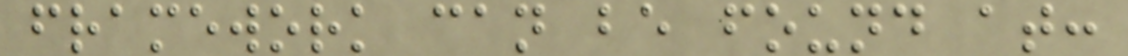framework can be found at:
